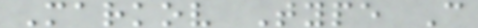Markov Type C
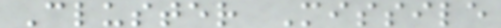Cluster Missile
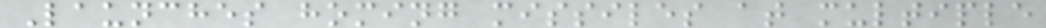Launches homing missiles at multiple
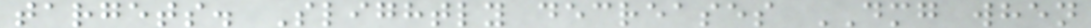targets. Slightly decreases DMG when
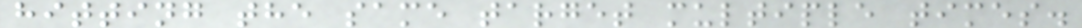hitting the same target multiple times.
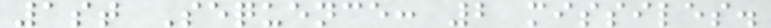1st Sequence: 2 missiles.
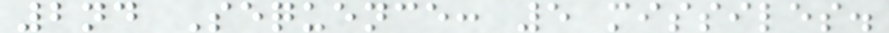2nd Sequence: 5 missiles.
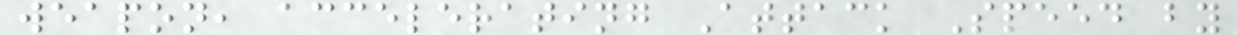weapon, accelerating Attack Speed by
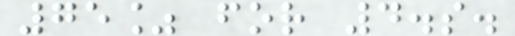75% for 4.s.
